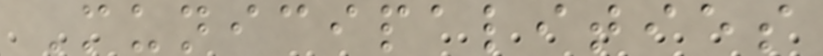Municipalities
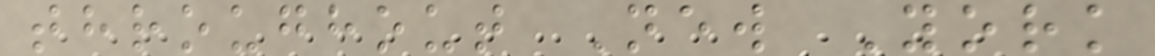throughout New York
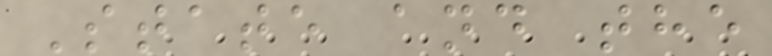State and the
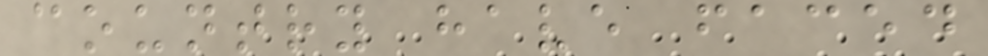country have faced
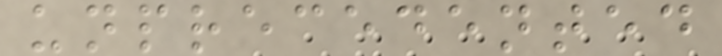unprecedented
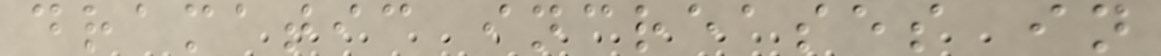dramatic increases in
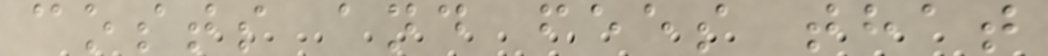costs and fees that
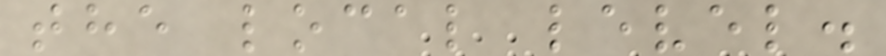the local level.
